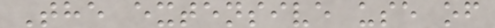The extensive use of
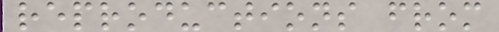reproductions from
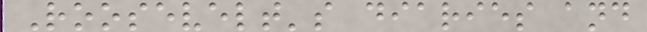Roosevelt's diaries and
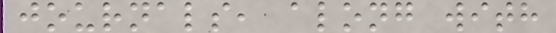journals, along with
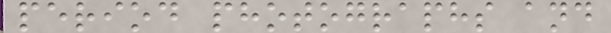period photographs and
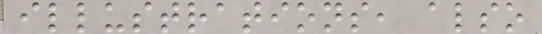illustrations, also
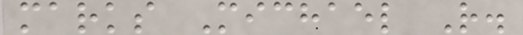marks Michael R.
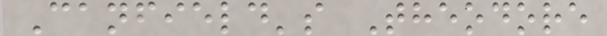Canfield's Theodore
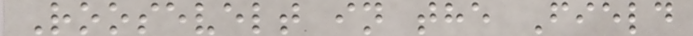Roosevelt in the Field
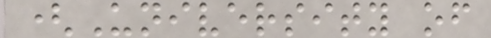(University of
